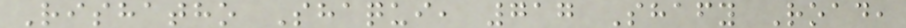Rishatho Shaqui, 717 Shafy Road,
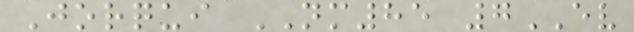Jorqui NM85 7EV
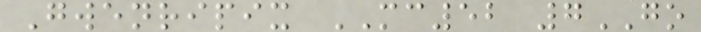Gwenripix MC52 7GO
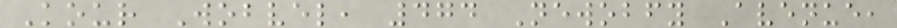Kour Wobvel, 474 Newobfy Avenue,
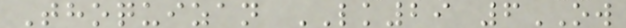Thoquizan LK29 6OW
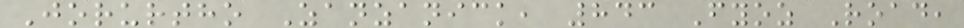Jorurtho Zanzanick, 843 Fyoz Road,
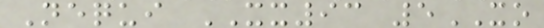Nequi XX93 5XO
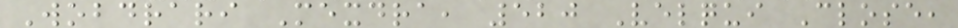Wobdrari Mexdra, 520 Velqui Close,
